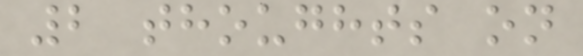2 thoughts on
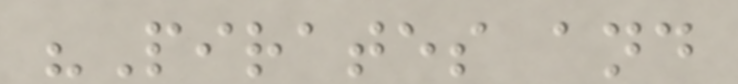"Pirates and
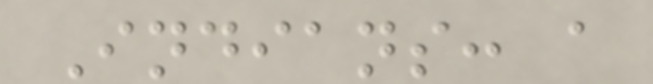Indians: a
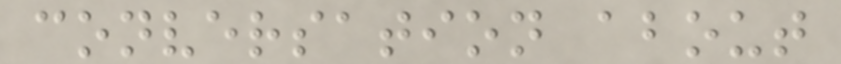conversation about
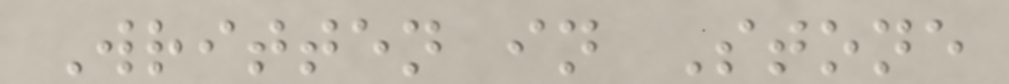Written in Stone
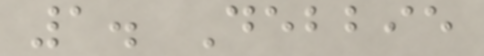1. Debbie
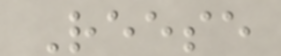Reese
